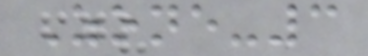Zone-3
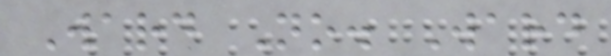Ward No. Ward
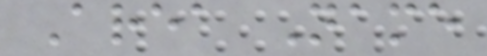Area Name
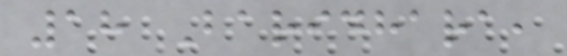18 Baridhara,
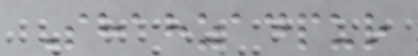Shahzadpur
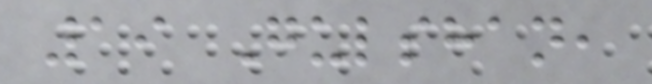19 Gulshan,
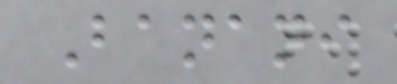Banani
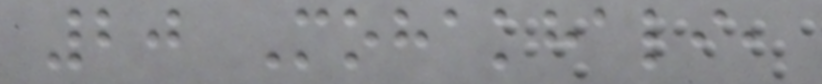20 Mohakhali,
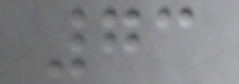73
